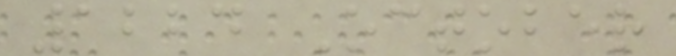1224 October
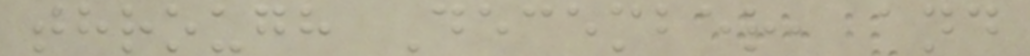through December, and
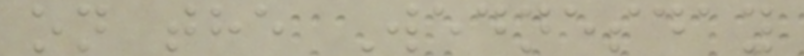on the Wednesday
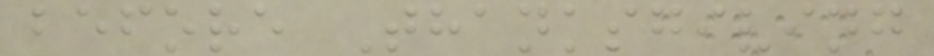before Thanksgiving
